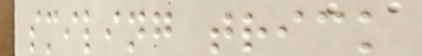smiling trick
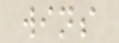wins
